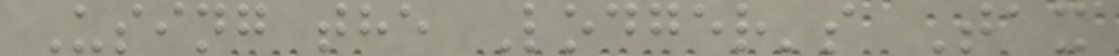Using the Lodger's Tax
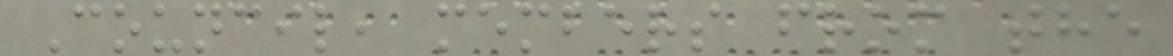Council, members from the
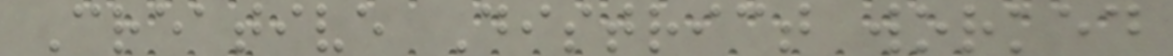Creative District worked
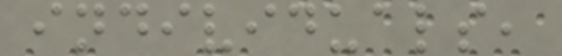individuals,
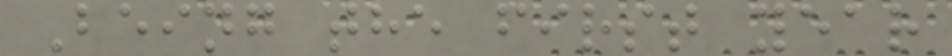Being the first year
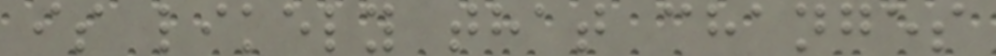is likely that changes
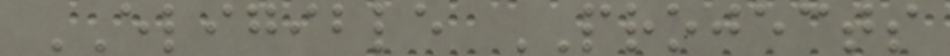ELIGIBLE PROJECTS
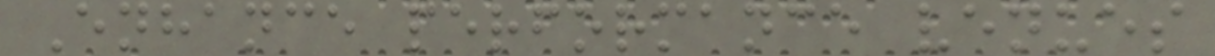Enhance performance venues
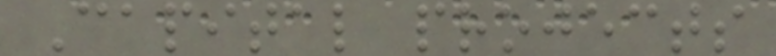Capital projects
